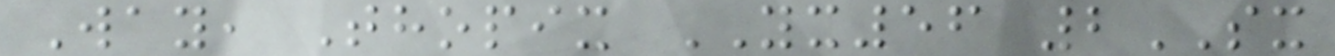Way, Thopix YX56 2SX
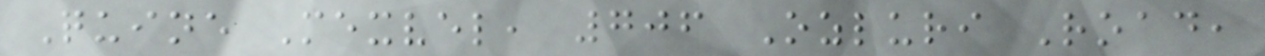Quine Mexvel, 706 Ozluri Road,
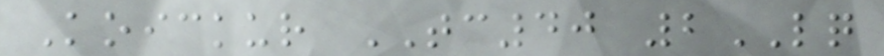Koickur TC40 2LQ
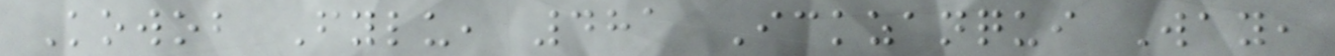Kowob Fylu, 481 Ickzanqui Way,
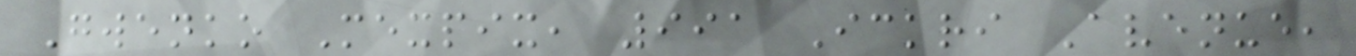Gwenko Mexpix, 991 Ickri Avenue,
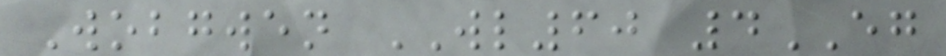Wobgwen WL60 4EG
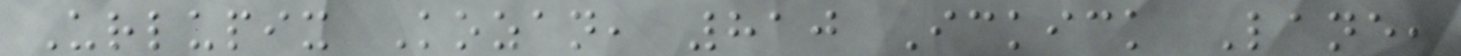Urlupix Kozan, 810 Ickick Lane,
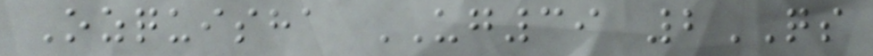Ozquisha UG39 2QS
